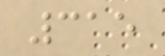315
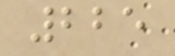225
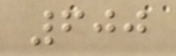600
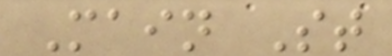Main St
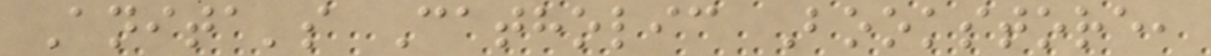Anita's Catholic Bookstore,
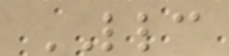LLC
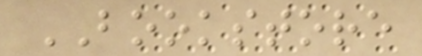BOOKSTORE
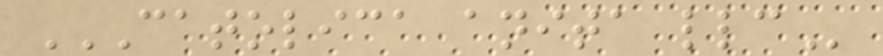CATOLICA ANITA LLC
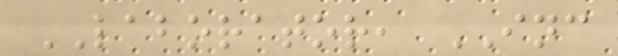LABORATOR, INC
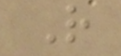R
